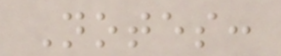Notes:
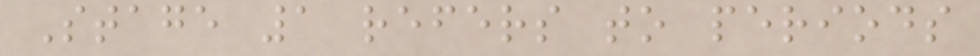Stage 1 refers to periods
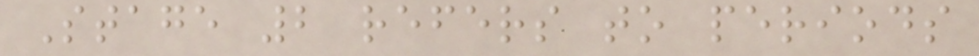Stage 2 refers to periods
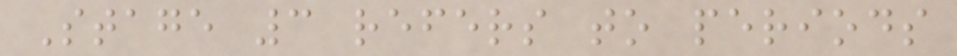Stage 3 refers to periods
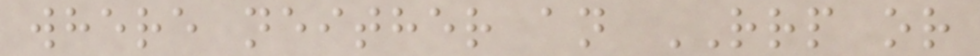where neither an RRP or
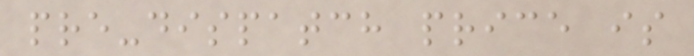pre-dispatch price is
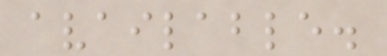available.
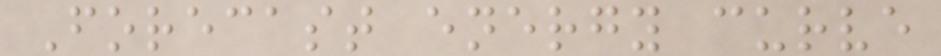Forecast energy curve
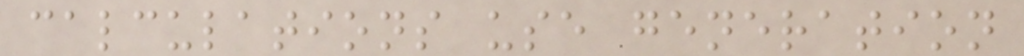calculations use generation
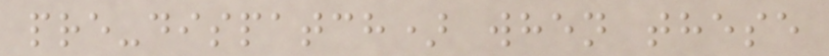pre-dispatch) when these
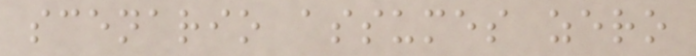scenario assumes zero
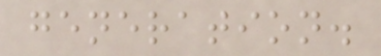generation.
